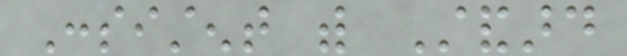Consistent with Standard
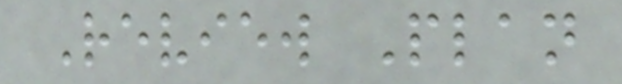Review Plan
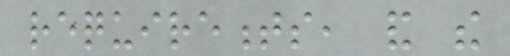requirements, and the
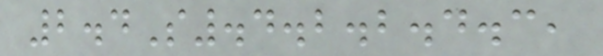2.4S.4.2.2.4.3,
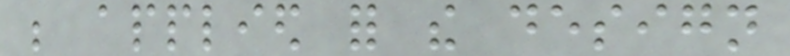be applied for the design
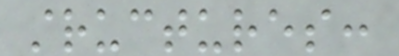structures:
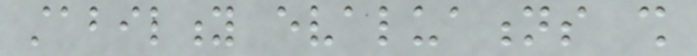stability evaluations shall
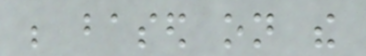be based on the
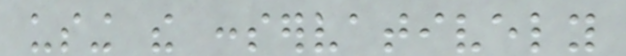using the conservatively
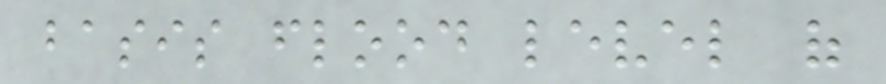basis flood level of
